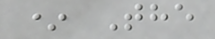* The
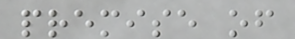premise of
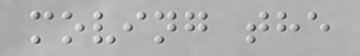moving the
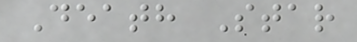Death Star
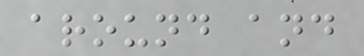around and
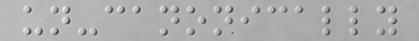un-canonically
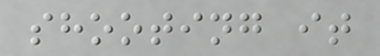shooting it
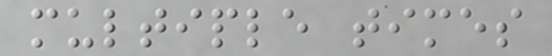multiple times
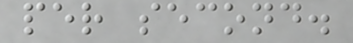per second.
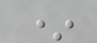*
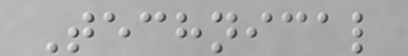Technical
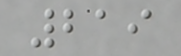219
